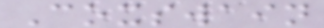Coxswain
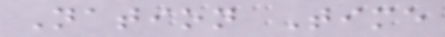Nation Time
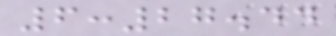6:27.44
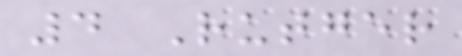4 Rutger
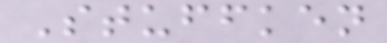Stuffken
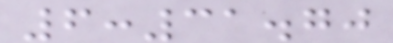6:31.70
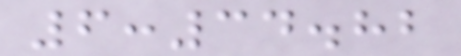6:34.82
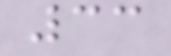33
